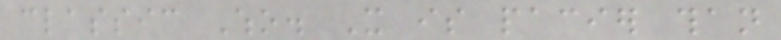classic Who. It is pacier than
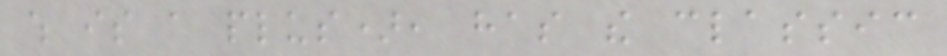which is a plus), has the classic
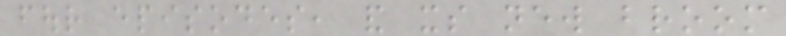four episodes, and its new broom
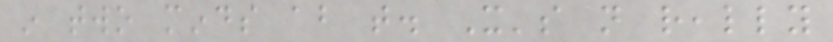in two minds about that. It's not really
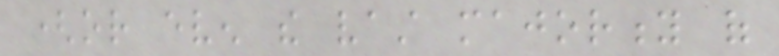(or even the vast majority of
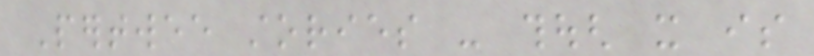Pertwee stories - though it is
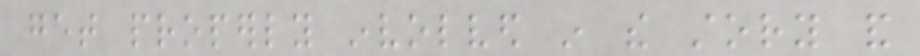get properly involved in the story and
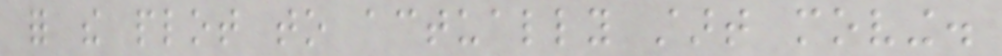for the plot to actually start moving.
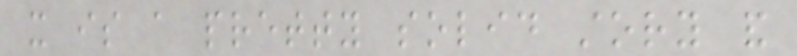it is a pretty solid story and
